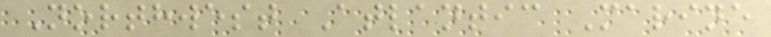Northwest Atlantic Marine
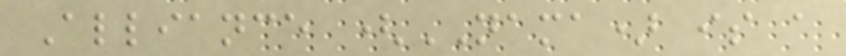Alliance (NAMA) is a
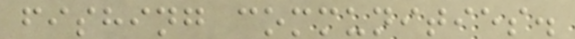fishing communities.
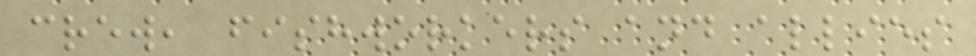crew, fishworkers and allies
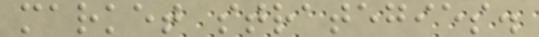market strategies.
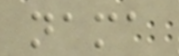nama
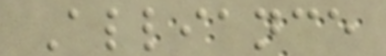Alliance
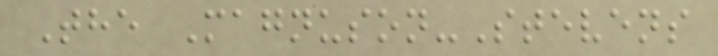The Magnuson-Stevens
